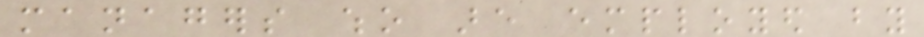managers who are employed by
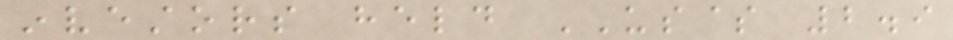investors held US$ 2.9
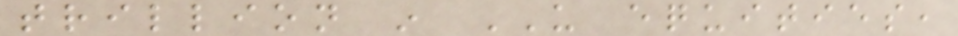trillion in US equities,
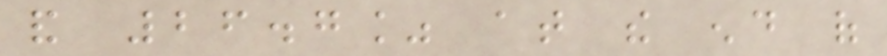and 26.7% at the end of
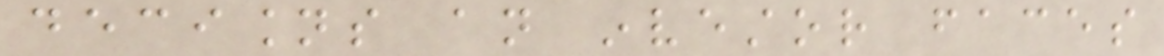decisions an investor faces
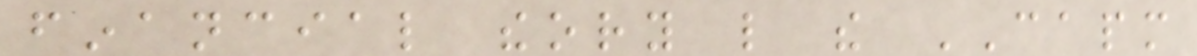financial theory like the CAPM
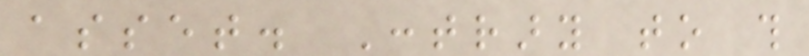asset. Contrary to this
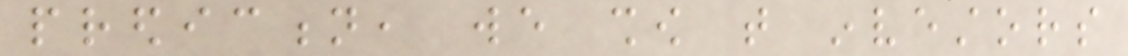prediction, we show that investors
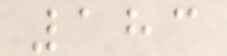183
